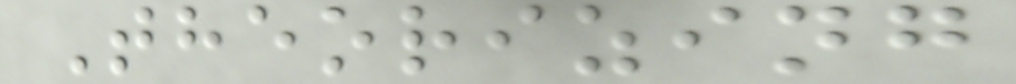Theorizing
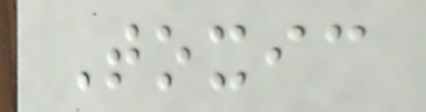Toxic
